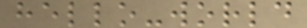hello-world
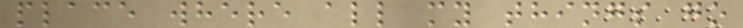place where all my things go
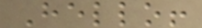Hello!
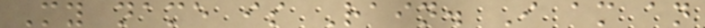My name is Rain. I am an
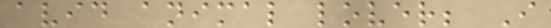avid animal lover; I
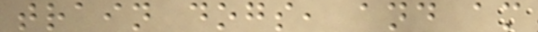train dogs, and am
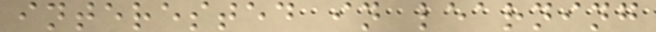interested in learning
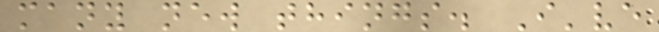many new things. I've
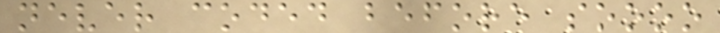never coded before soooo
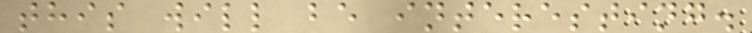this will be interesting.
